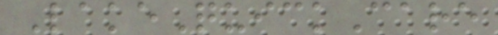LakeQuickCare
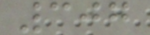307
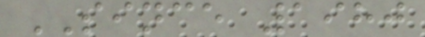SINCE 1980
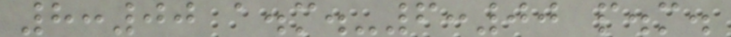8:00 a.m.-6:00 p.m.
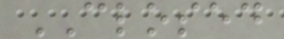CLOSED
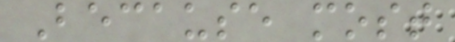Because most
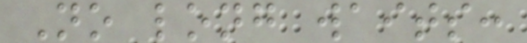No long waits:
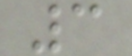3
